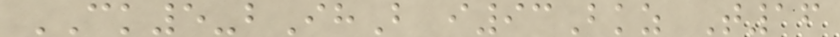CK5-bIhB i93Bkz T16
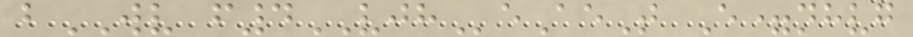bWV f4VJHeAeT E=nhvg
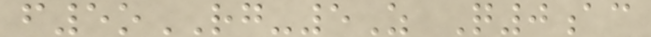f5oRG-5Z Q0ac
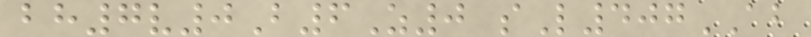bh7v0B6Z0 sL407AB
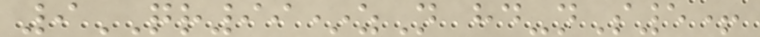9QR99*zN hd-nS5+
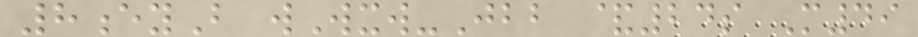8eyB wWxw-Jbb &24s M49
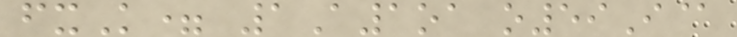fxK= 1A1oa o59I@
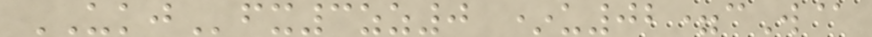UKJfx3zz0 *u02=cW@
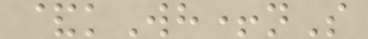&kWh+nS
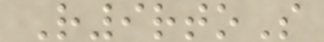R9rtoS
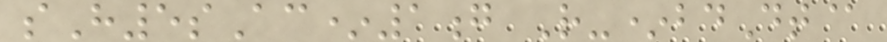sH5sAc*1g R-*bdDt@
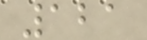121
